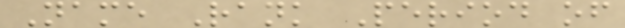Name Rank Period of
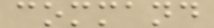command
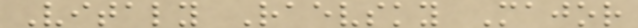Vitaly Raevsky Major
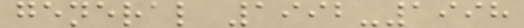general 1992-1998
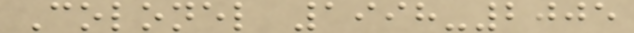Colonel 1998-2005
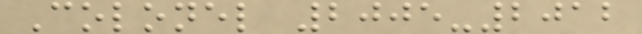Colonel 2005-2012
